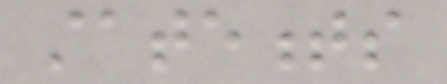statements
